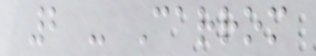2 - Carrom
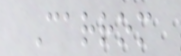Carrom
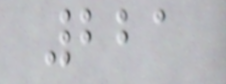221
